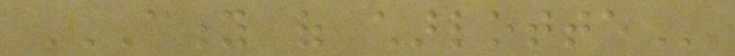CITY OF CHARLOTTE
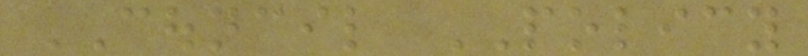COUNCIL POLICY
